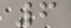6
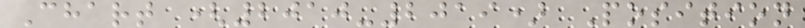Chart (2010-2019) Position
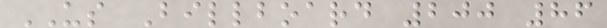US Billboard 200 86
